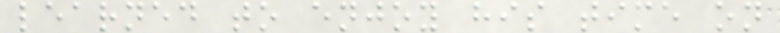learned to enjoy his time on
